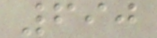690
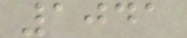1041
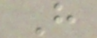H
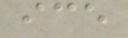ice
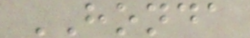HONDA
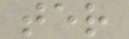ter
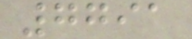7791
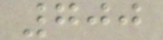700
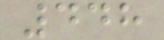448
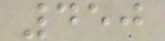450
